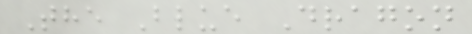The Blue Dragon
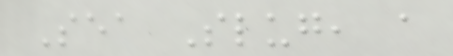Sea Slug, a
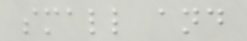small and
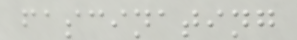fascinating
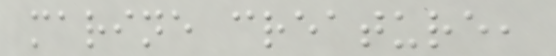marine creature,
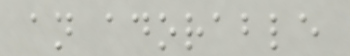an adorable
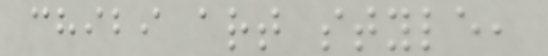chibi art style,
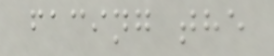facing the
